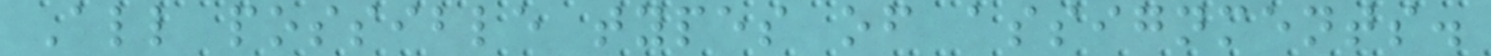All possible types of assignments.
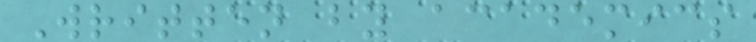Written by academics
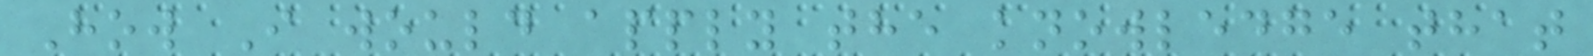How I would apply the knowledge that
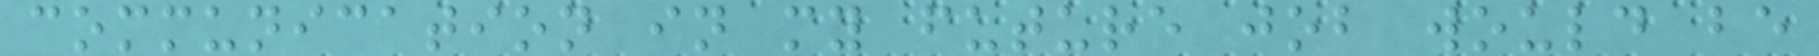communication in my future job would be
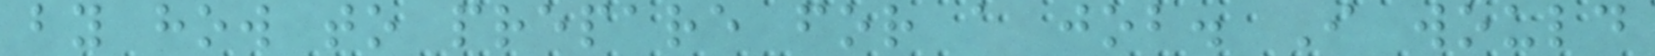by how to prepare for a job. I would
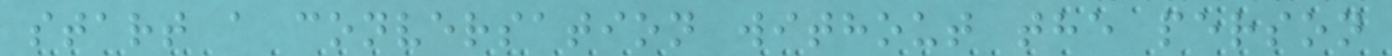start a conversation without the person
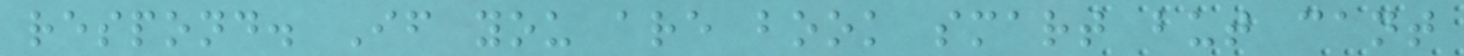respond. If you are book smart but cant
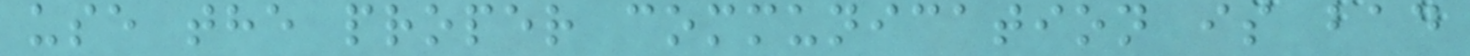use the proper communication is bad
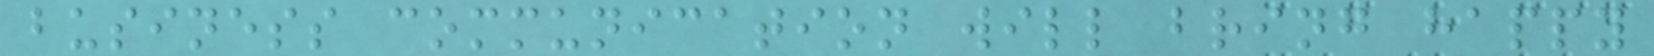business communication will bring happy
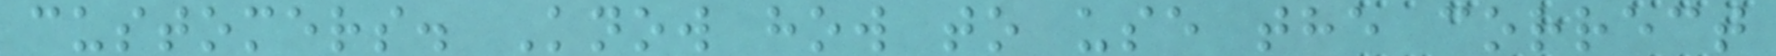customers. Know how to use the correct
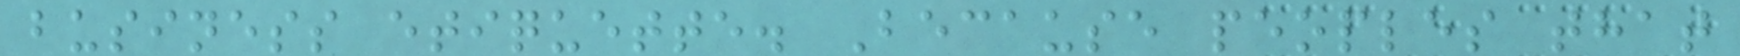business etiquette. Because peoples that
